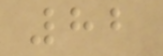82
